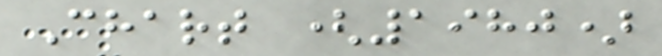Chart (1980)
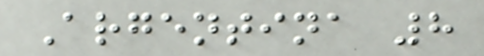Argentina 8
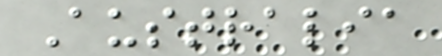Australia
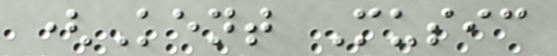(Kent Music
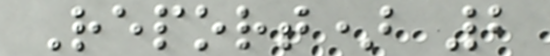Report) 2
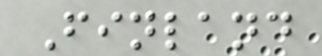Finland
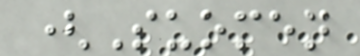(Suomen
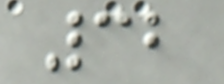32
